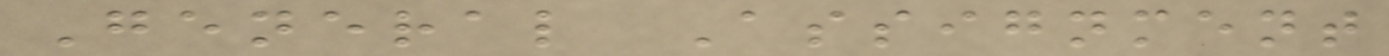General Assignment
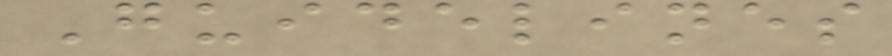Guidelines
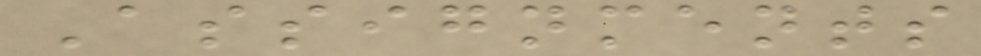Assignments
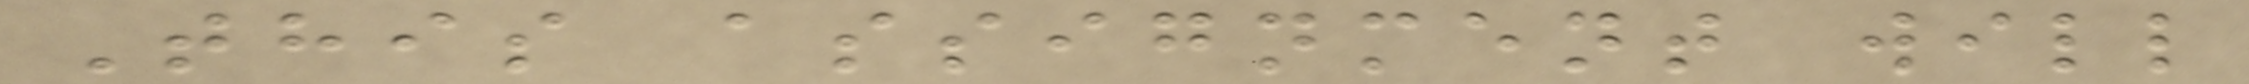This assignment will
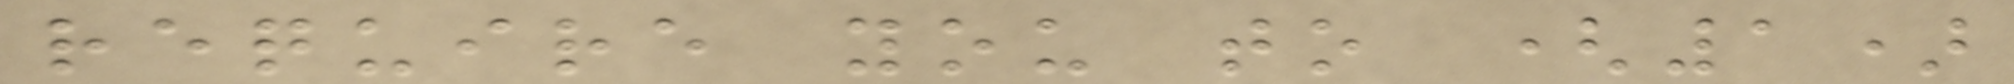require you to (1)
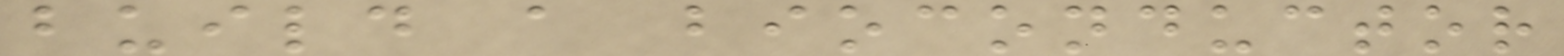build a bioconductor
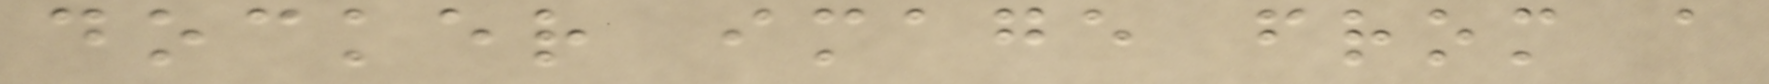docker image from a
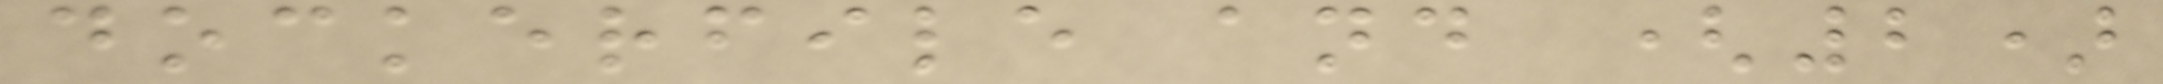dockerfile and (2)
